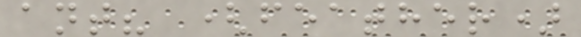ant? (feather)
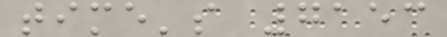time's 7153
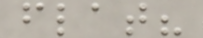flat?
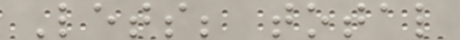Lets; total
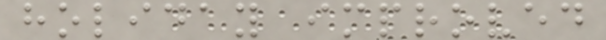holiday improved
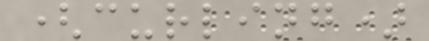(curling)
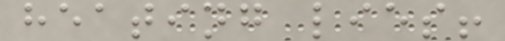heating lies!
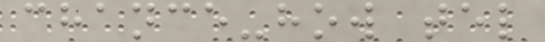chance-how tel
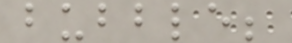bubble;
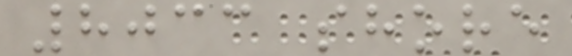8033 shore
